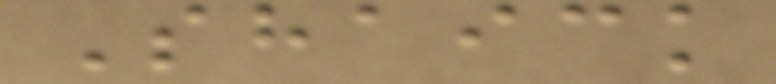Shaick
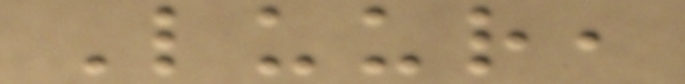Luur,
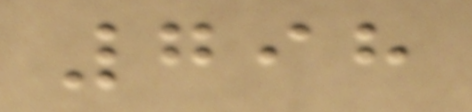798
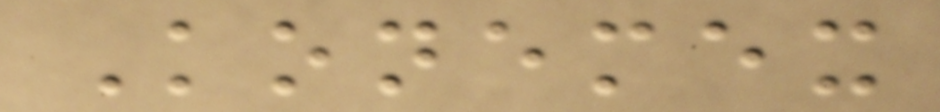Konemex
